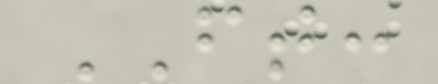FT:
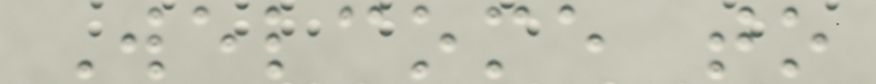Welcome to
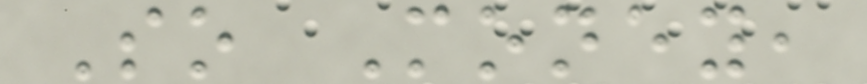So Money,
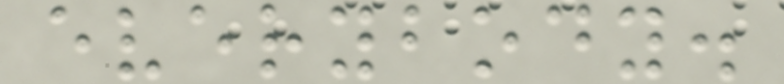everybody.
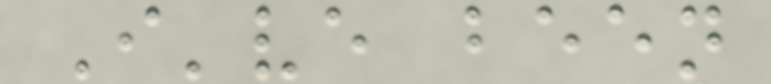I've been
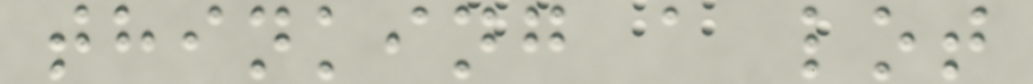thinking a lot
